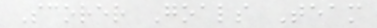Scorer Goals Team
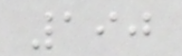190
